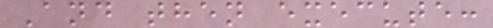And then execute:
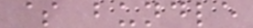$ bundle
